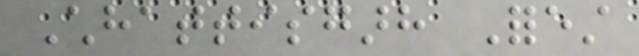Chhattisgarh Forest
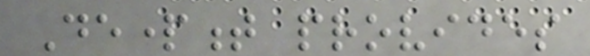Department provides
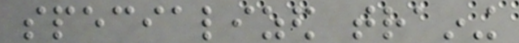specialized training
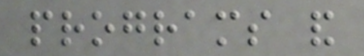programs and
